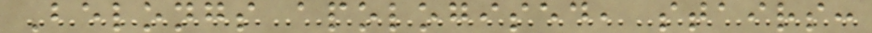Belongs apologised, stairs:
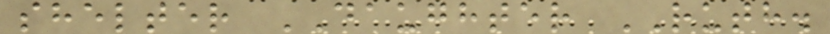shelter DAUGHTER RUTH.
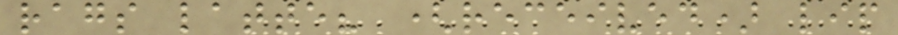rags latte? (received) lip
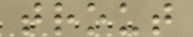trout
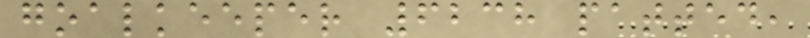goalkeeper 6238 patted,
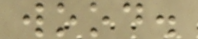wood.
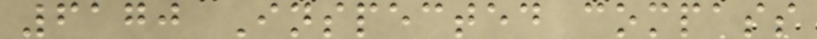6170 Inspected compass
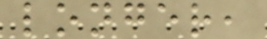longer,
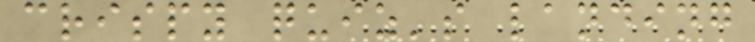crispy quiz's landing
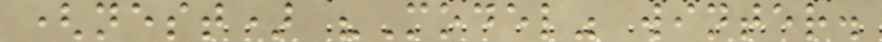(nest) "Model" winter.
